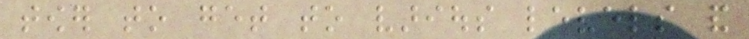tower to get to various levels and
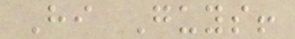Hi Guys!
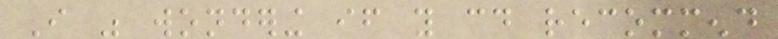I was wondering if you could recommend
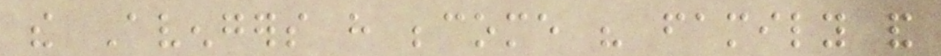the Avengers have become his family and
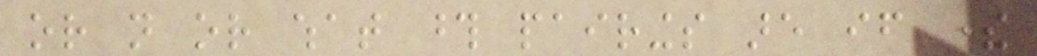or not or what those pairings are if there
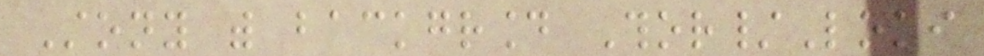Stony with background Thor/Loki
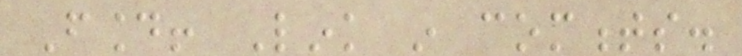Found! Link in comments.
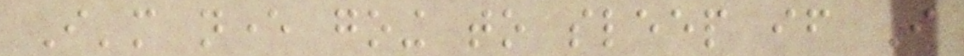I'm never going to sleep if I
